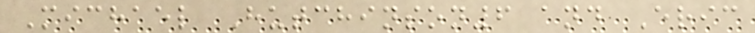Michael Hutchinson6 and Eric
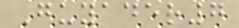Guyader7
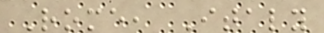Rome, Italy
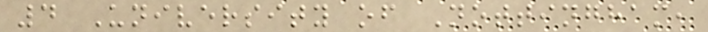4 University of Nottingham,
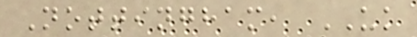Nottingham, UK
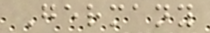Germany
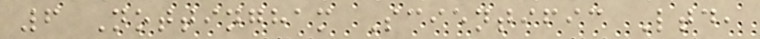6 Nottingham Scientific Ltd,
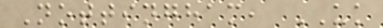Nottingham, UK
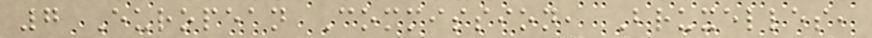7 European Commission, Bruxelles,
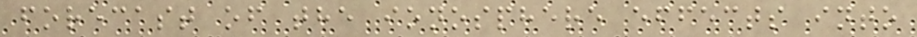forecast of the ionosphere effects into
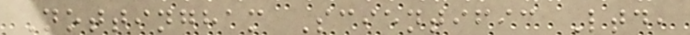Nottingham Scientific Ltd,
